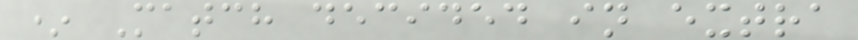* Match decided in extra
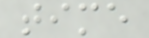time
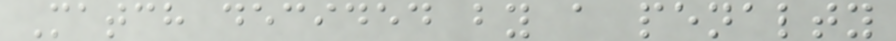Match decided by a penalty
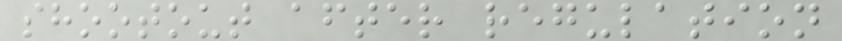shootout after regulation
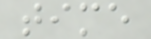time
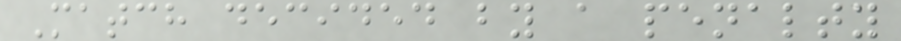Match decided by a penalty
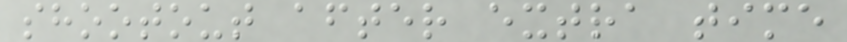shootout after extra time
